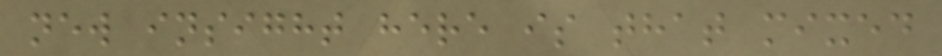new insight here is that mixed
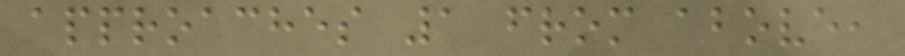approaches 1 from above,
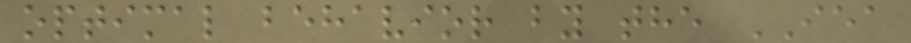optimal behavior by the IEA
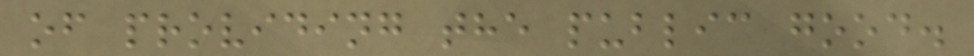of providing the public good.
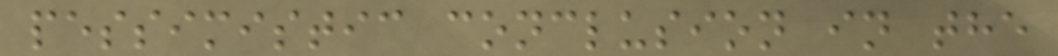pessimistic conclusion in the
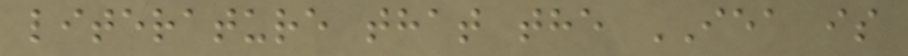literature that the IEA is
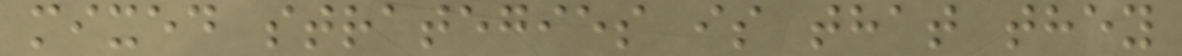mixed strategies is that they
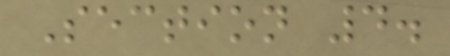Section 4.
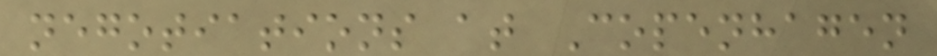negotiations at Copenhagen
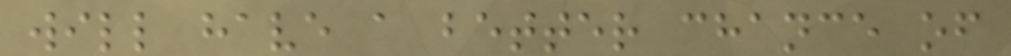will have a better chance of
